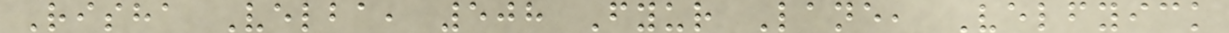Risha Velba, 508 Fyur Lane, Velfyick
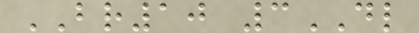BR10 3DL
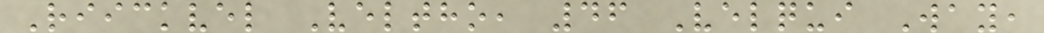Riickvel Veltho, 46 Velqui Way,
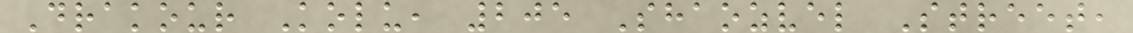Drakour Kolu, 205 Shaozvel Street,
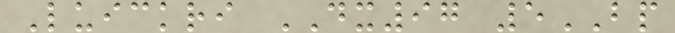Luickri DX97 5BP
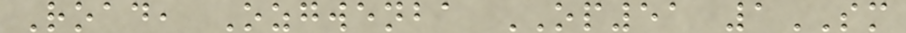Road, Ozgwenba OP51 1SM
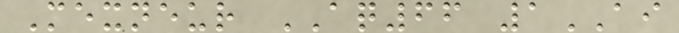Mexneur AQ66 1AI
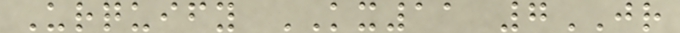Urquify KX11 7JR
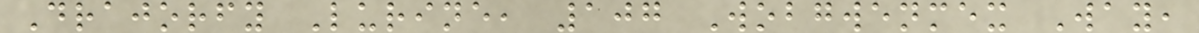Drajorfy Lurine, 107 Wobgwenmex Way,
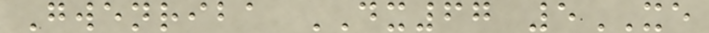Gwenriba DX67 5XE
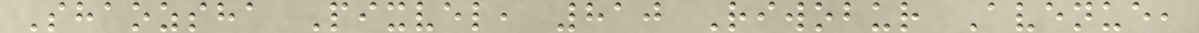Shaozsha Pixvel, 810 Riwobur Avenue,
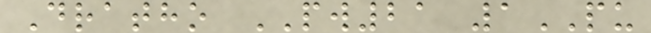Dratho PW21 1PU
